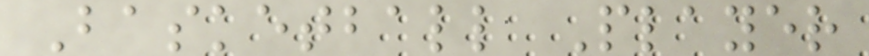Basketball Player
